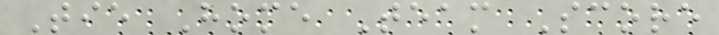Tie Home Team Score
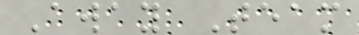Away Team
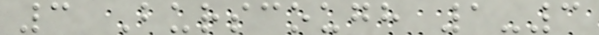3 Burscough 1-3
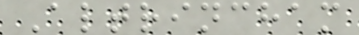Altrincham
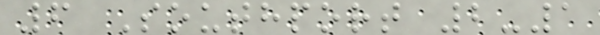6 Southport 2-1
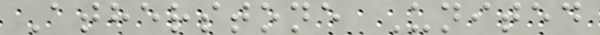Atherstone United
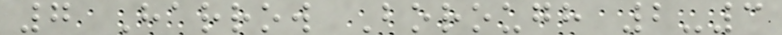7 Harrow Borough 2-3
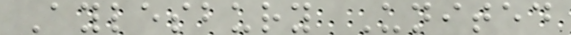Aylesbury United
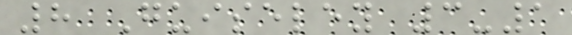8 Guiseley 3-1
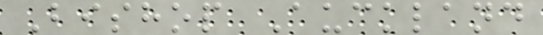Bishop Auckland
